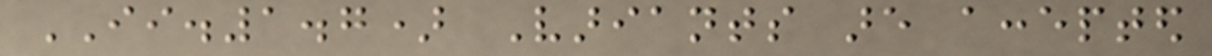II.1.7) Variants are accepted
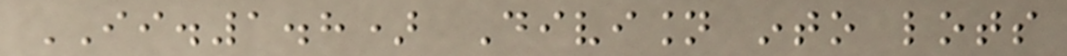II.1.8) Division into lots
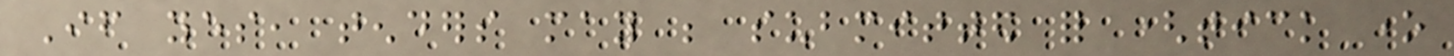If yes, tenders may be submitted for (tick one
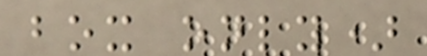box only)
